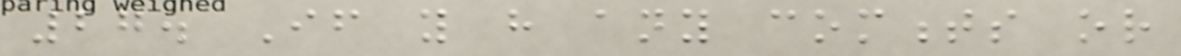27. If you have any comments or
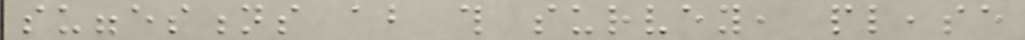suggestions about this survey, please
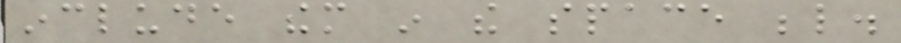include them in the space below.
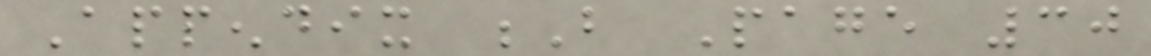Appendix B Page 30
